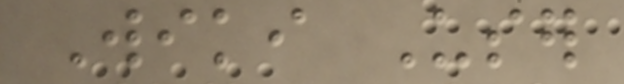Wiki User
